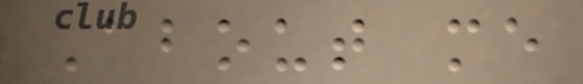About me
